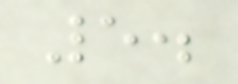5.
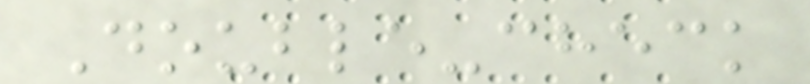Double-check
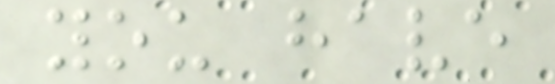you have
